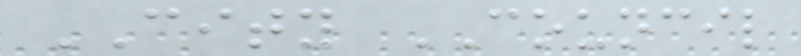CITY COUNCIL
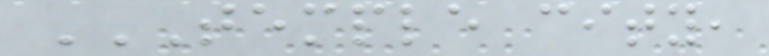TEMPLE CITY,
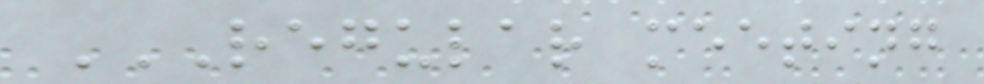REGULAR MEETING
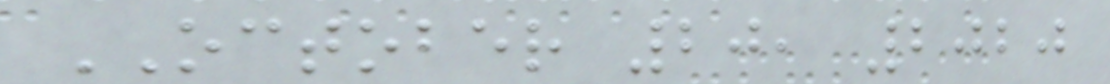OCTOBER 20, 2020
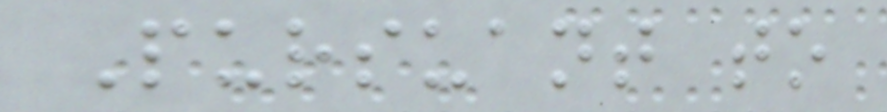Pursuant to
